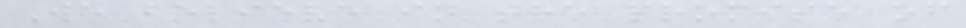We believe in the promise of
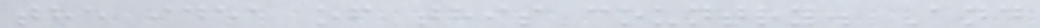the idea of this country. And
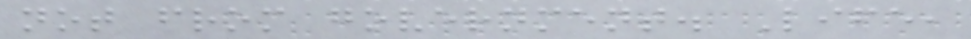not from government. Life,
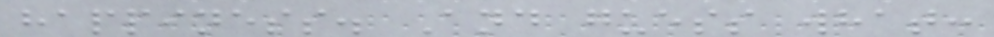happiness. And guess what:
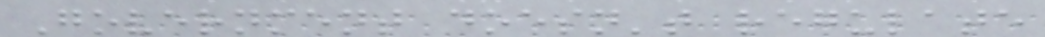Government doesn't regulate
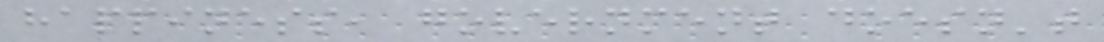happiness, government doesn't
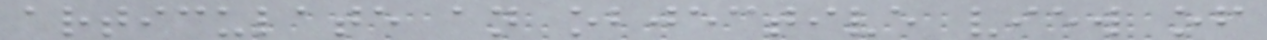articulate an objective view of
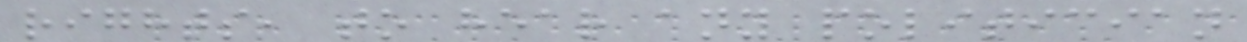rights, to hear any politician
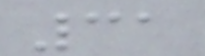31
